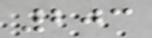203
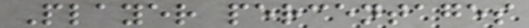Player percentages
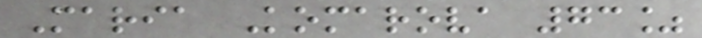Maria Komarova 73%
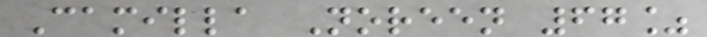Camilla Noreen 67%
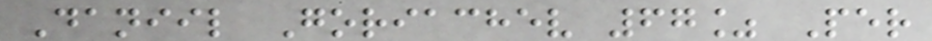Daniil Goriachev 67% Per
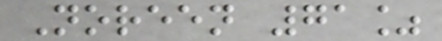Noreen 71%
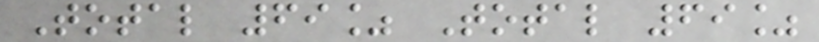Total 69% Total 69%
